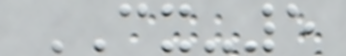CX-5
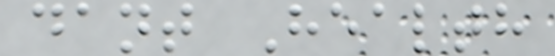dant Health
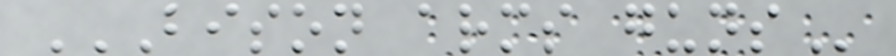BISON ARMS GUNS
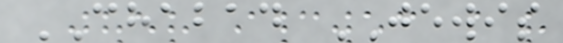CHABAD JEWIS
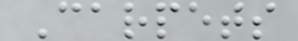Carpets
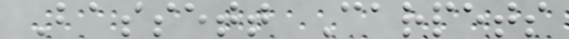Bassett Carpets
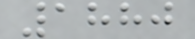1880
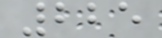225
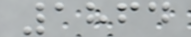1864
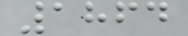1864
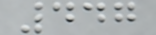447
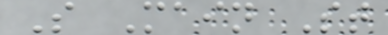S Main St
